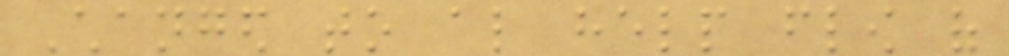Changed to also help flow of
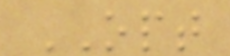OPT
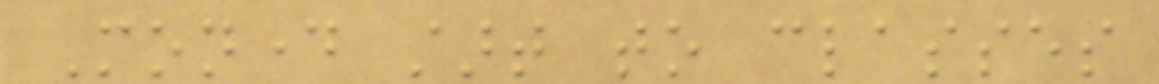Monday start to classes
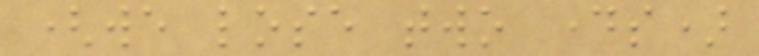(we lose two days)
